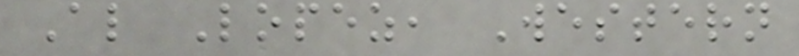Al Lopez, Western
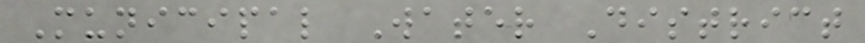Municipal Water District
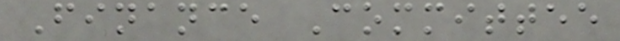Finance Committee
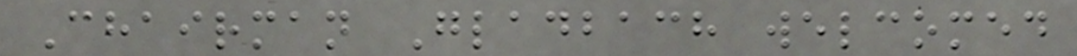Chairman Gladbach welcomed
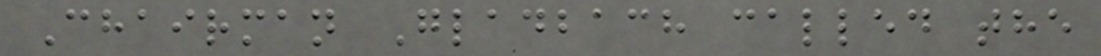Chairman Gladbach called the
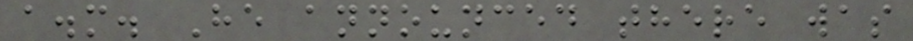a.m. He announced there was
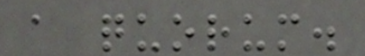a quorum.
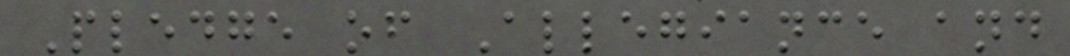Pledge of Allegiance and
